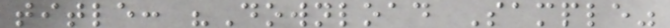title: "Download Sample"
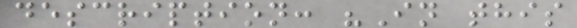description: "In this
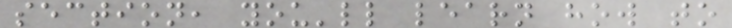section, you'll learn how to
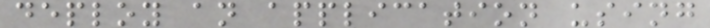deploy an application using
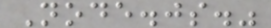Node.js."
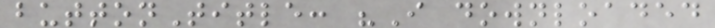buttonTitle: "I downloaded
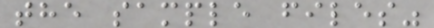the sample files"
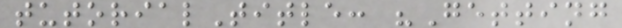tutorialTitle: "Getting
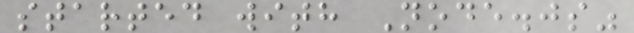started with Node.js"
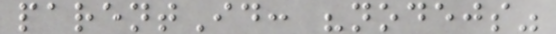parentId: "nodejs"
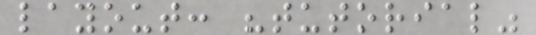layout: "tutorial"
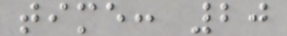time: 20
